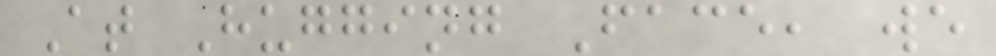At Hugging Face, we
